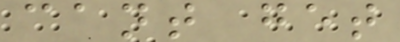cant get
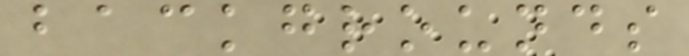backgrounds
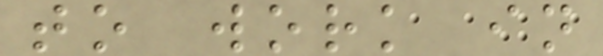to work in
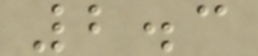2.3
